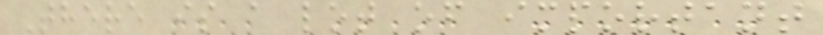There is a lot of important
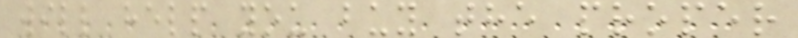will help you buy the proper
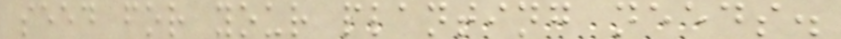seed for your planting needs.
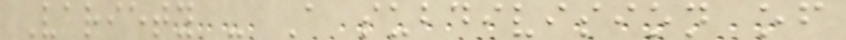Variety - A subdivision of
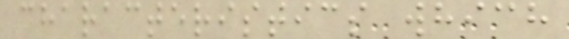characteristics which
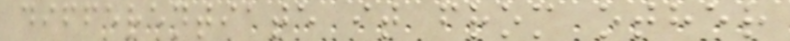differentiate it from other
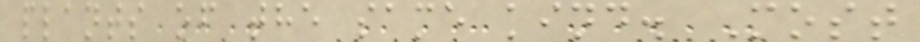plants of the same kind. Most
